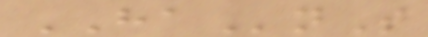HAnS
